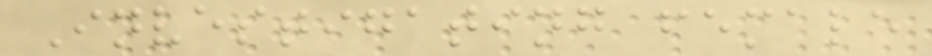Investigating female
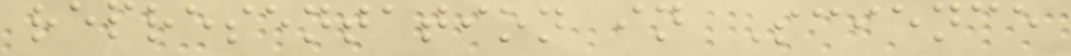representation in Science
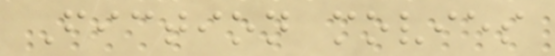Fiction movies
